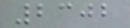2302
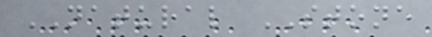NATURAL STONE
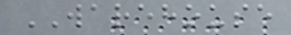WAREHOUSE
